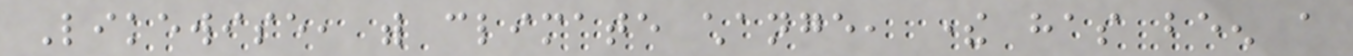Likewise, with climate change, there has been a
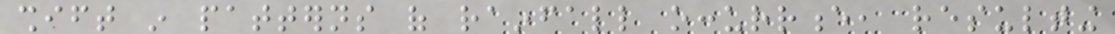shift in patterns of rainfall occurrence, resulting
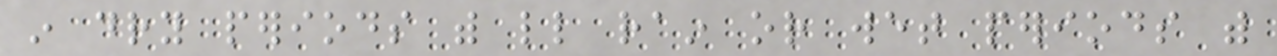in dry periods with little rain or wet periods with
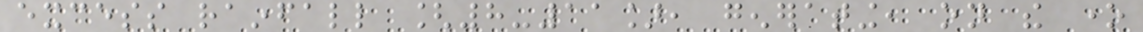excess rainfall [8-11], generating, on the one
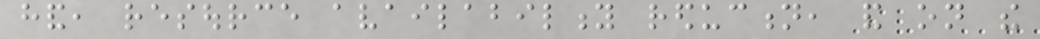hand, resource availability reduction, and on the
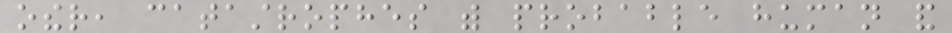other, catastrophes with probable human and
